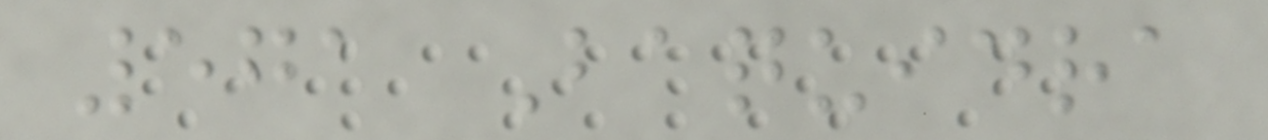571 Baquidra
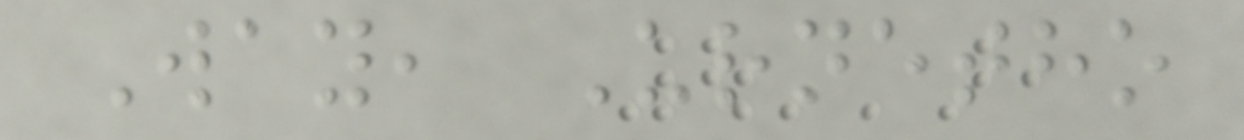Way, Urnetho
